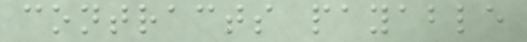contracts payable
